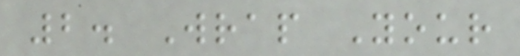2. Wrap Your
